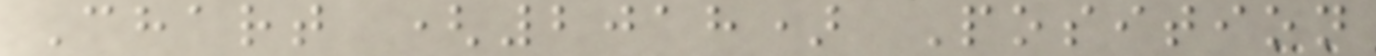Chart (2018) Position
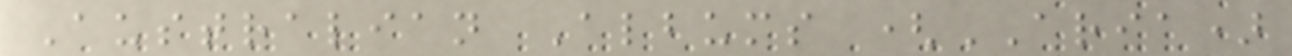Australian Albums (ARIA)
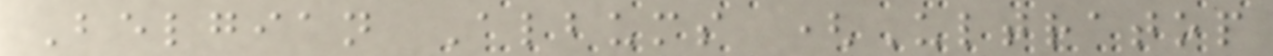Belgian Albums (Ultratop
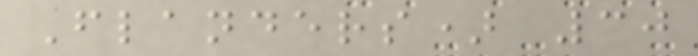Flanders) 30
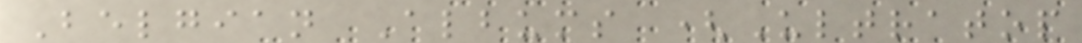Belgian Albums (Ultratop
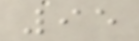95
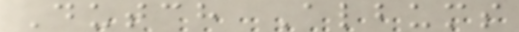Dutch Albums
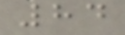84
